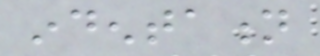indentation
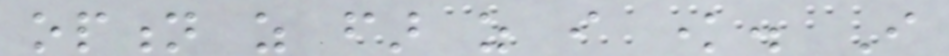option as far as i know. I
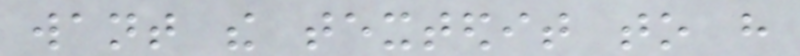want the textedit to have
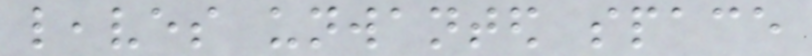leaves unwanted space
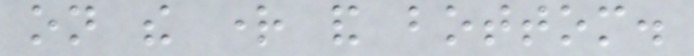on the right and bottom.
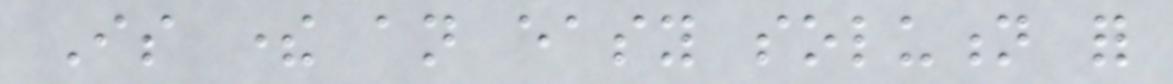Is there an easy solution for
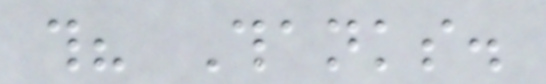this? Thanks.
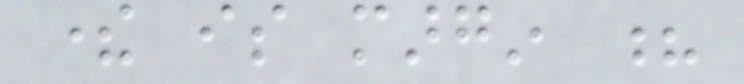there is margin ?
